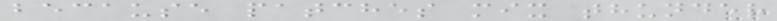because patches mix thunder
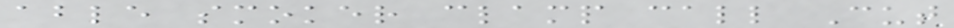able smoker clamp call Cut
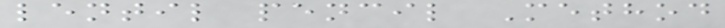lentil pencil Method
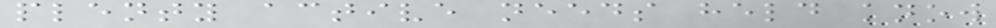plenty active needs held know
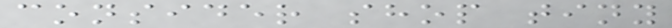consider shop tiny
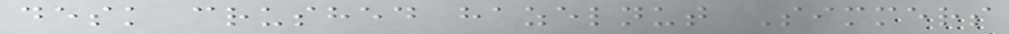desk crushed hazelnut Simmers
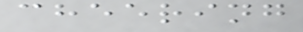cheering
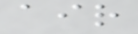air
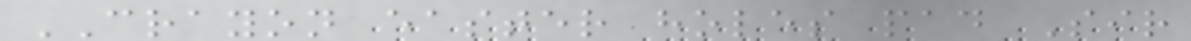CRAYON easter holes pad Sir
